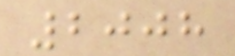2008
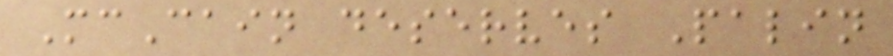McCain deserves Palin
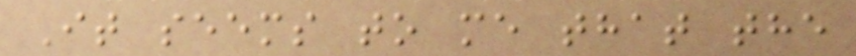It seems to me that the
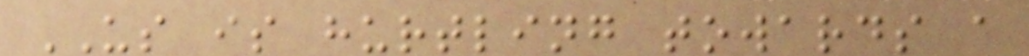US is hurtling towards a
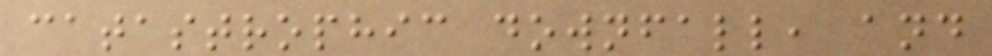catastrophic downfall, and
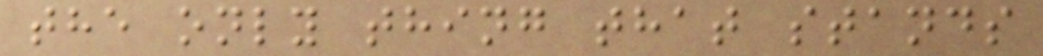the only thing that stands
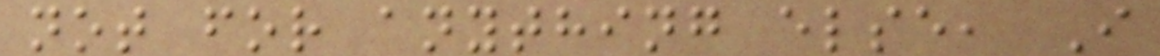not for anything else, I
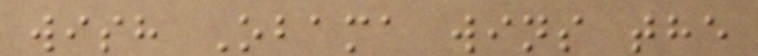wish Obama wins the
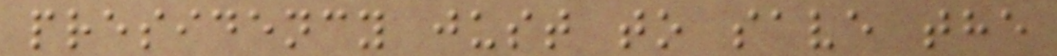presidency just to save the
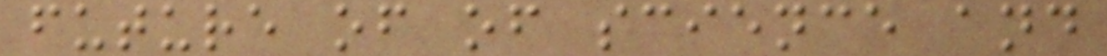future of of science and
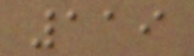119
